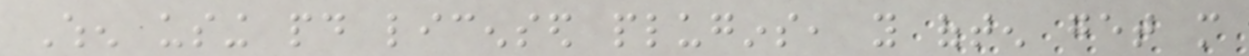When using paid licensed plugins, you often get more
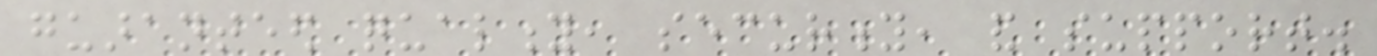guaranteed quality, security, and support.
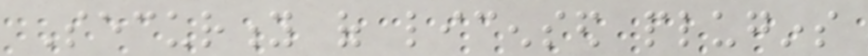Security of licensed plugins
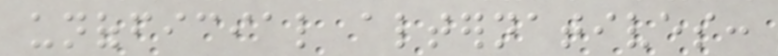unofficial alternatives:
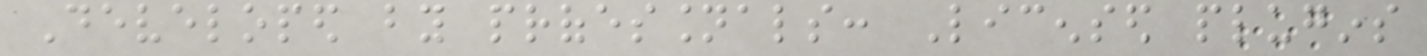Developed by professionals: Licensed plugins
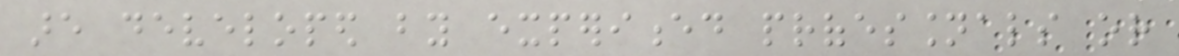are developed by experienced professionals or
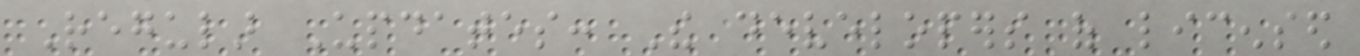Regular Updates: The developers of licensed
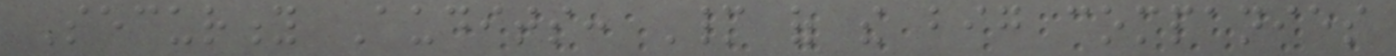Security Audits: Many of the big companies
